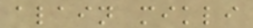alain mikli
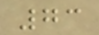73
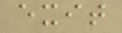exit
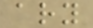ary
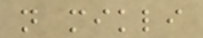n mikli
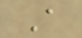A
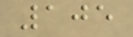105
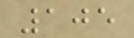105
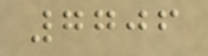7706
